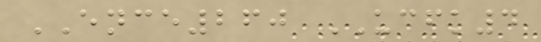ENCE260 UCFK4
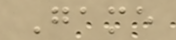Game
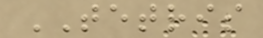TETRIS
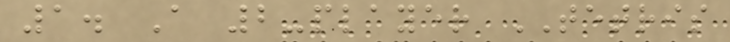1. A 2-player TETRIS
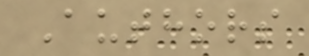Authors
